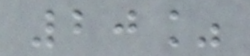20%
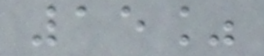15%
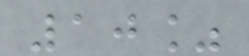10%
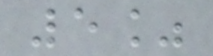5%
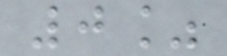0%
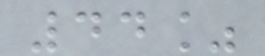44%
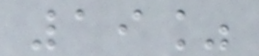19%
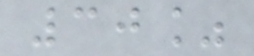30%
